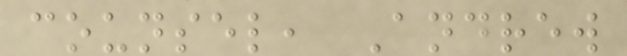counsel, Andrew
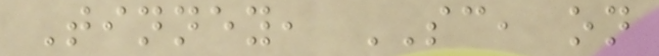Tinney, SC, on
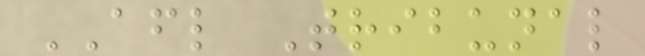AFL Tribunal
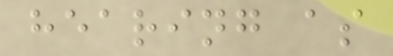hearing as
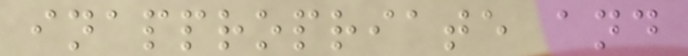inappropriate and
